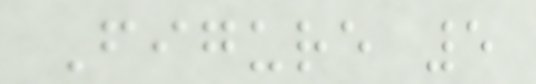Figure 5
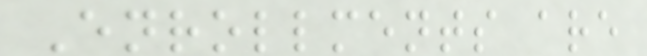Enrollments are
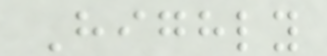Highly
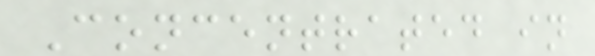Concentrated in
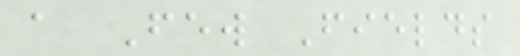a Few Fields
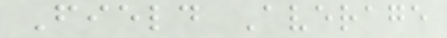Field Average
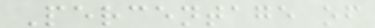Percentage of
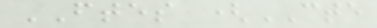FTES (CTE
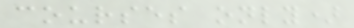courses only)
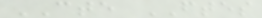CTE FTES
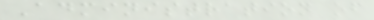Administration of
